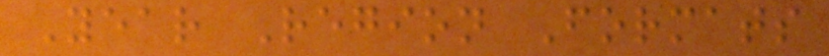Year Region Formats
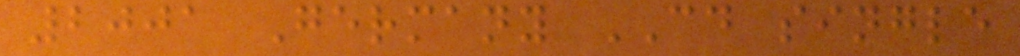2001 Germany CD single
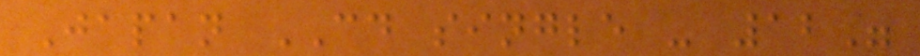Japan CD single - 12"
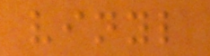vinyl
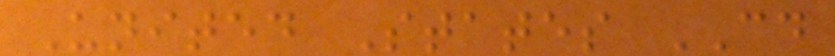United States CD
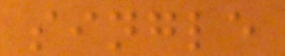single
